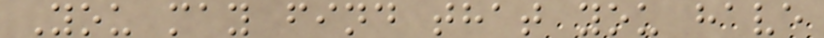You may find that you have
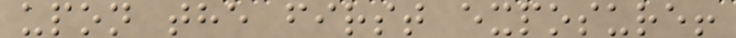upon the first exposure!
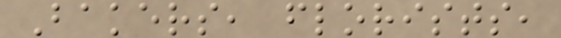Bakers, florists,
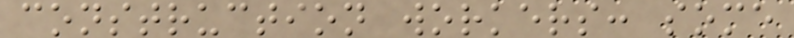construction workers: some
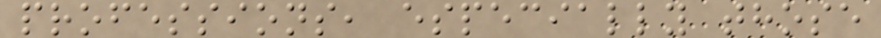professions, especially those
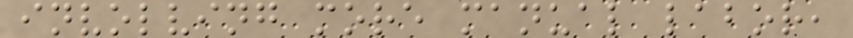involving more manual labor,
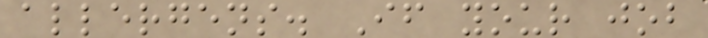allergens. If your job
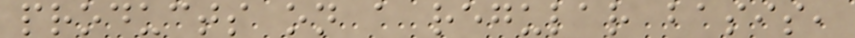products on a regular basis,
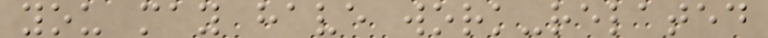you may have work-related
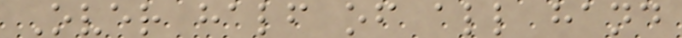Over half of all hand
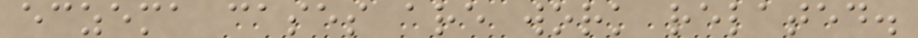eczema cases are work related.
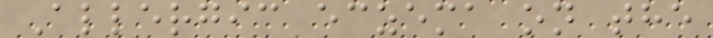Allergic eczema on the
